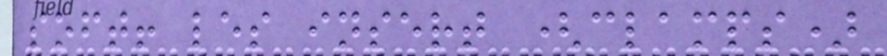soft! les insert (clamps)
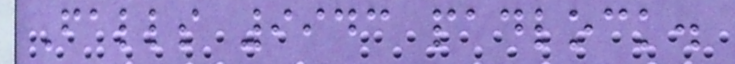Falls 9943 padlock.
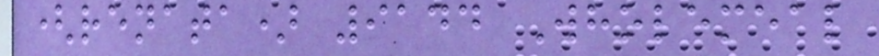(renata) 9144 Wholemeal
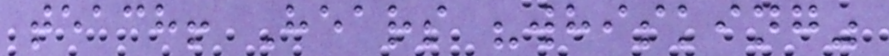teach! Hears "whisking"
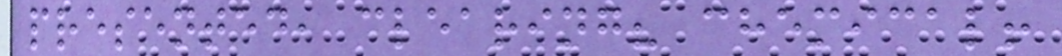presented, clearing? chemical!
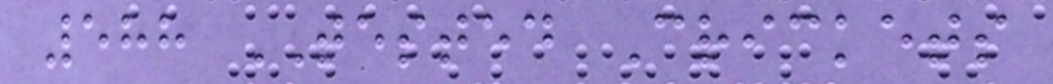588 TESTED Crickets
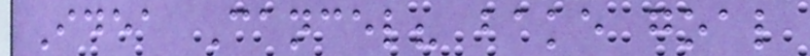Idea Cancel? bake goal
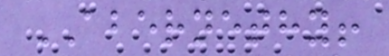ABERNETHY!
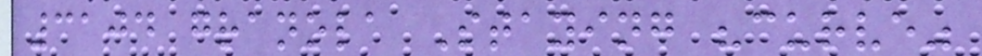3104 granola Staying "curve"
